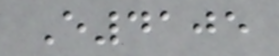E4105
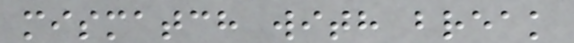mismatch with break
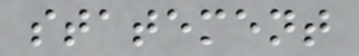statement
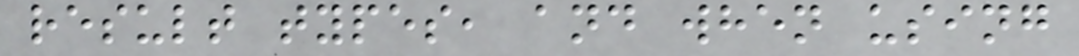result types, and when using
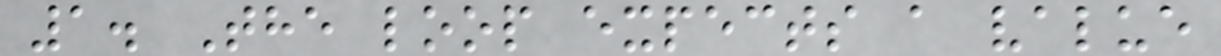1. The loop expects a value
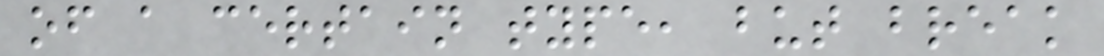of a certain type, but break
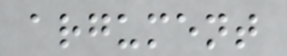argument
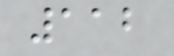112
